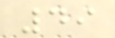49
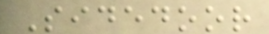Sidedoor
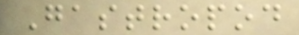Gastropod
